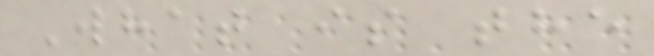What is the
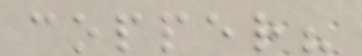copper?
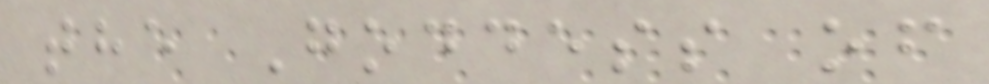the Goddess of
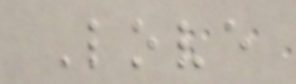Love
